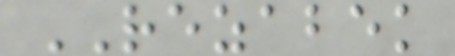REZABEK
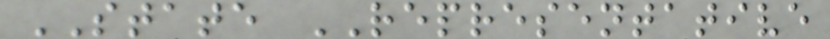STATE REPRESENTATIVE
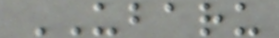UBARU
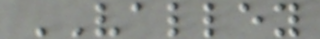VALLEY
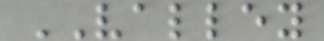VALLEY
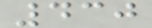430
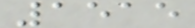1515
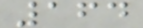164
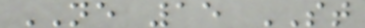NE 15 ST
